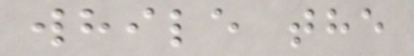while the
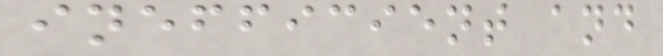inefficient and
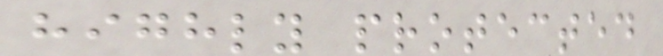highly protected
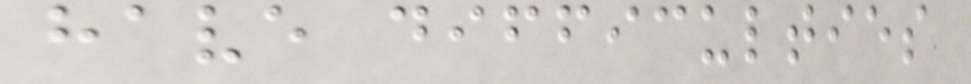have difficulties
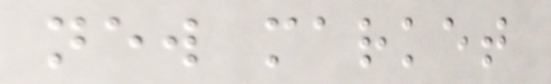new market
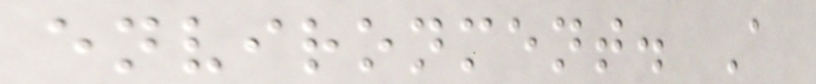environment. A
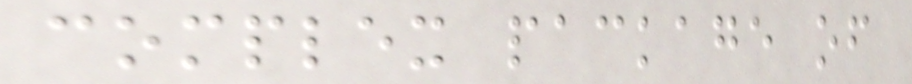complex package of
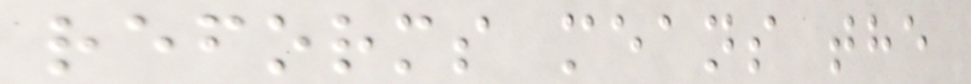reforms means the
